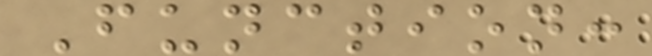Function:
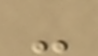-
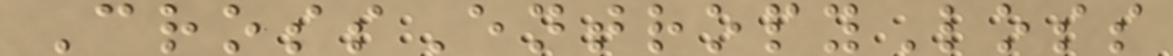CrossEntropyLoss
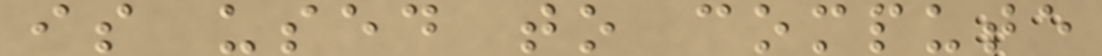is used to compute
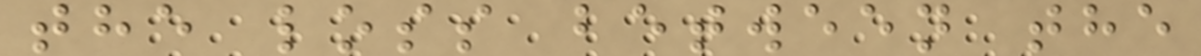the loss between the
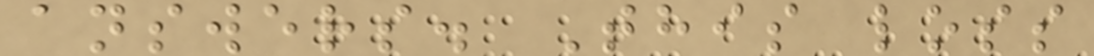answers. This loss
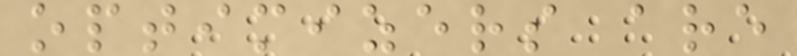optimizers are
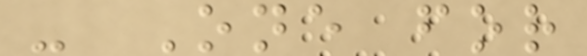- One for
